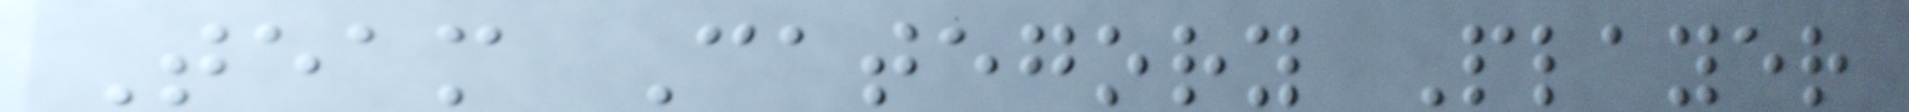Team Category Player
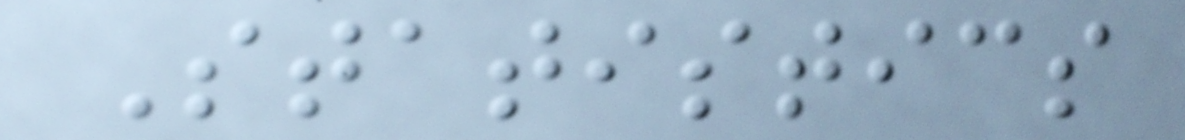Statistics
